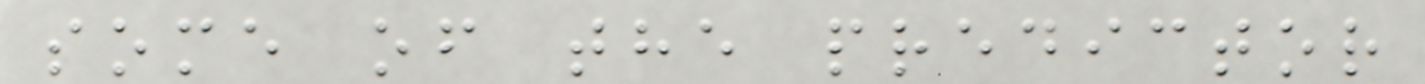some of the predictor
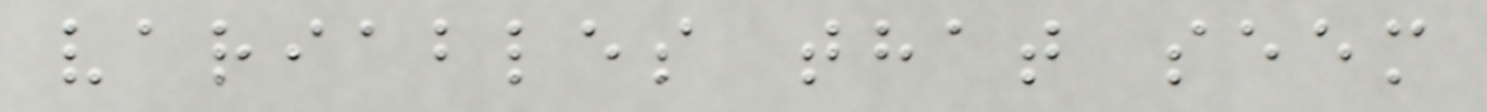variables that seem
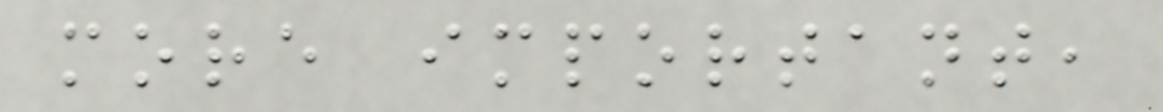more important,
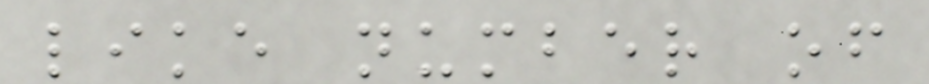like number of
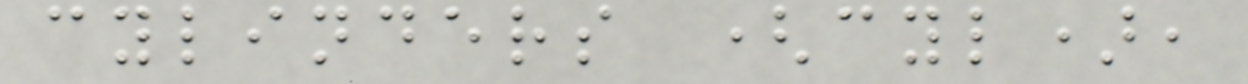cylinders (cyl),
